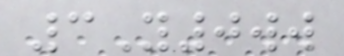3Y0ww
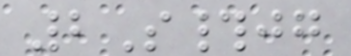2S#jg
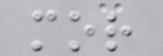mor
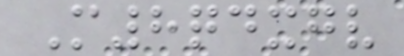M8qdxgv
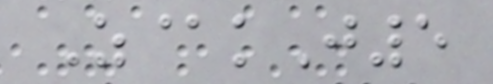Z@kJ5
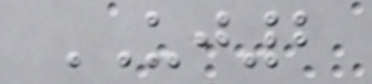UJ2
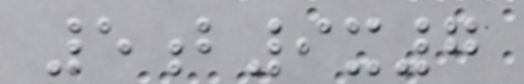5b9x7
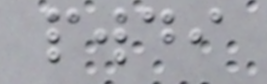pwdi
